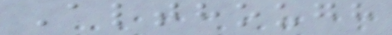Although
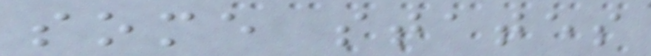some states
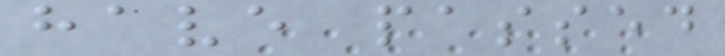have passed
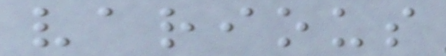various
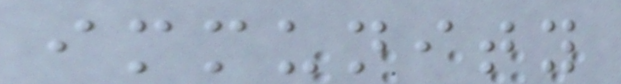immunity
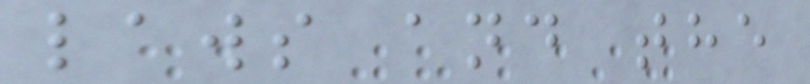laws and the
